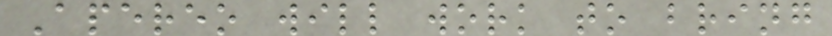Apereo will work to bring
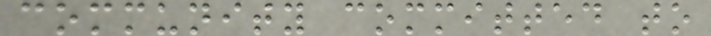community committed to
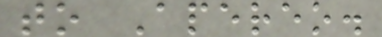to Apereo.
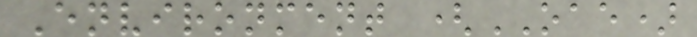Environment (OAE)
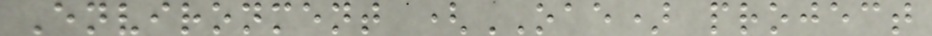Environment (OAE) project
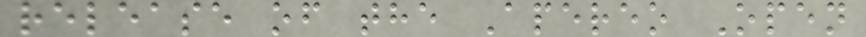release of the Apereo Open
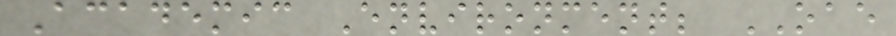Academic Environment; OAE
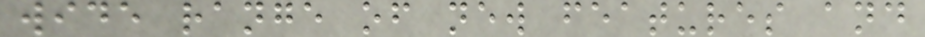wide range of new features and
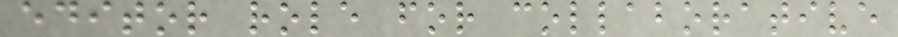editor role for collaborative
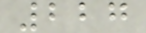227
